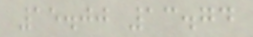15.00 13.74
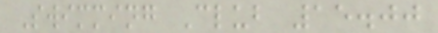Swimming Club 15.00
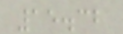15.32
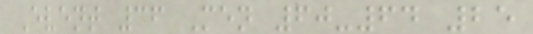Event 36 Men 60-64 25
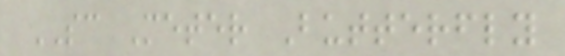SC Meter Butterfly
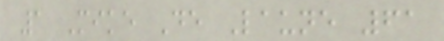1 Mike De Laune 61
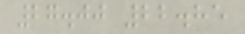27.00 22.85
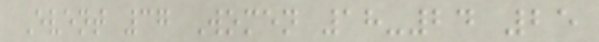Event 37 Women 18-24 25
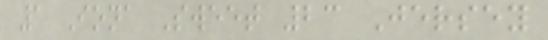1 Iona Sweet 23 Jersey
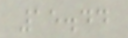15.44
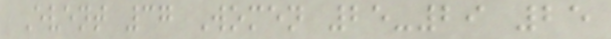Event 37 Women 25-29 25
